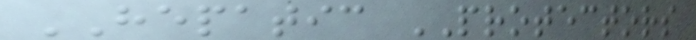HEPATIC PROTECTORS
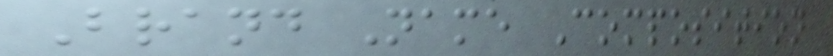Brand Name Composition
